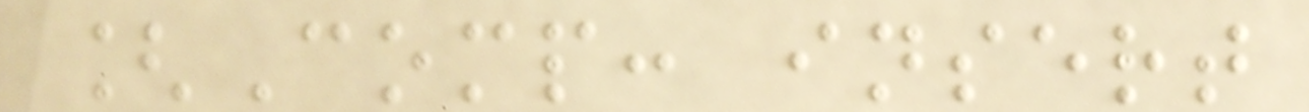[Comp: insert
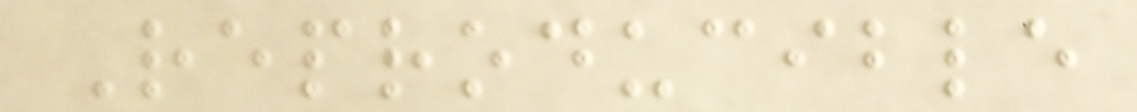Reproducible
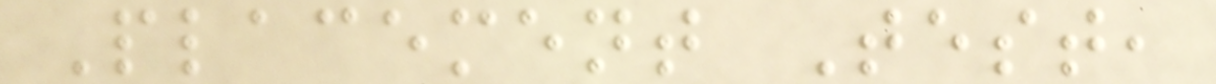Placement Test,
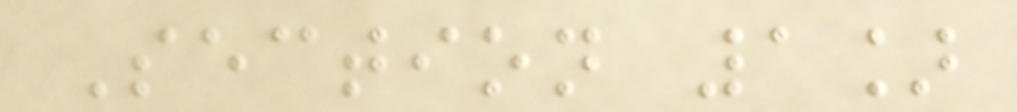Section 1]
